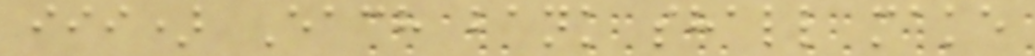iii) Each bank shall make
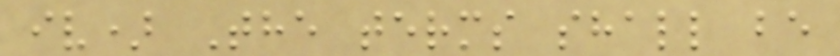iv) The terms shall be
